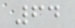64
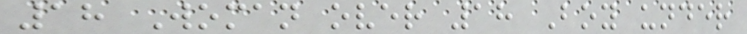18 Woman over 18 Boy under
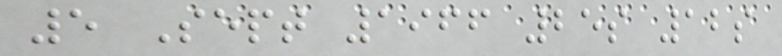5 Sept 1966 25s 12s
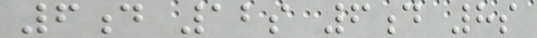6d 12s 6d 8s
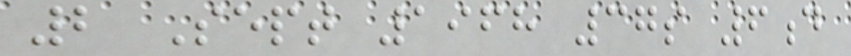2 Sept 1968 37s 6d
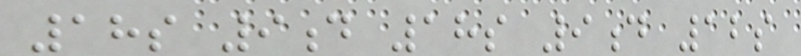18s 9d 18s 9d 12s
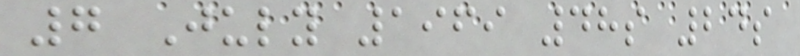7 July 1969 48s 24s
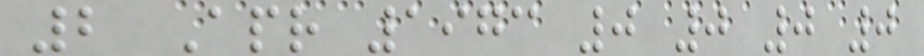2 Apr 1973 0 0 0 0
